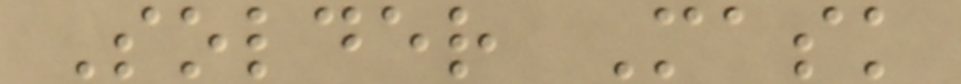Solder Mask
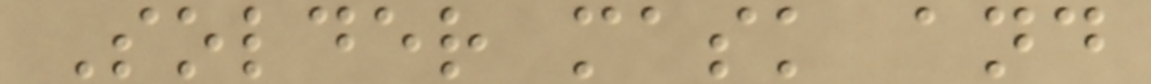Solder mask and
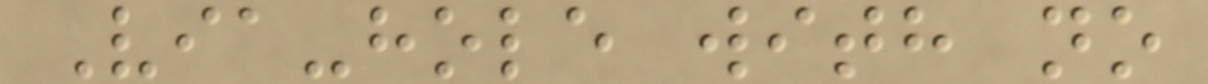Via-hole with no
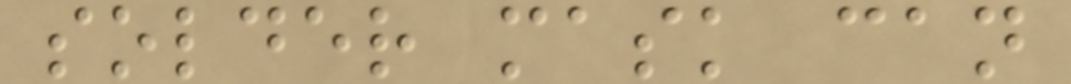solder mask can
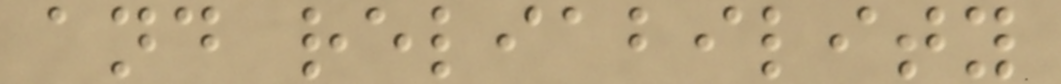and reliability
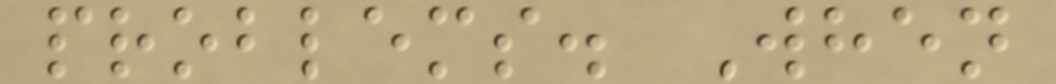problems. When
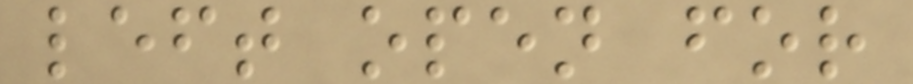left open for
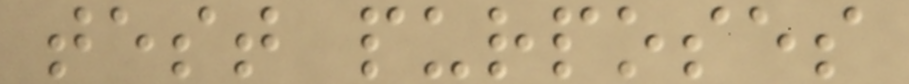test purposes
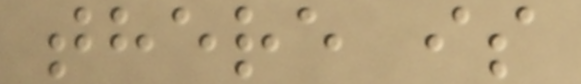there is
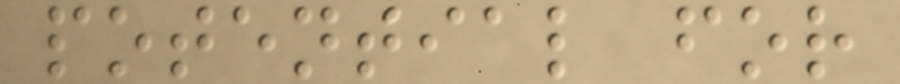potential for
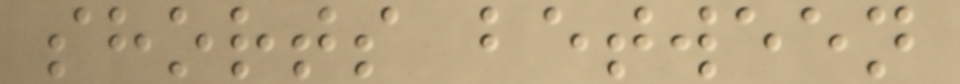shorts between
